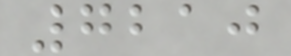7210
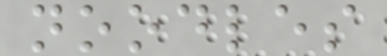noodles
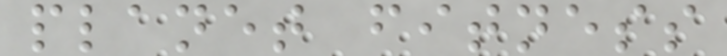planet fitness
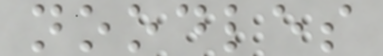noodles
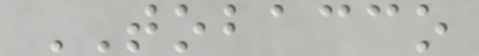TOBACCO
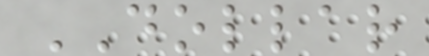DOLLAR
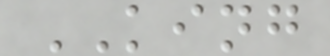KING
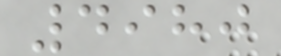4980
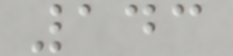143
